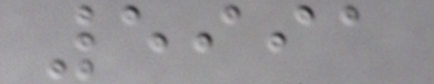5991
